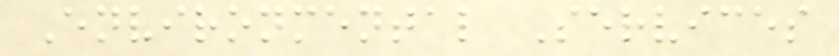Environmental Services
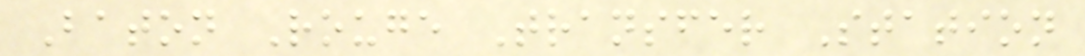Baton Rouge Transfer Station
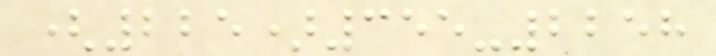(225)355-2258
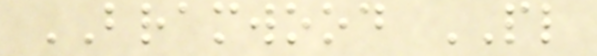BRAMWOOD PL
